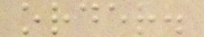order.
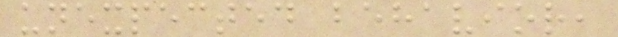unexpected behavior,
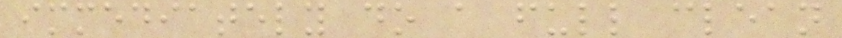immediately do a full clean
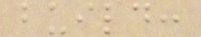build:
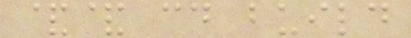&& cd build
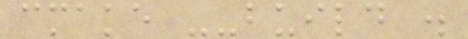cmake --build .
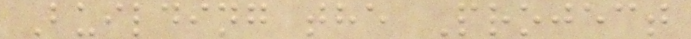Building the Project
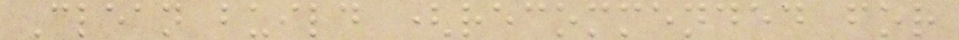Clean build (recommended for
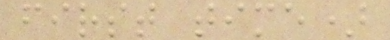first time)
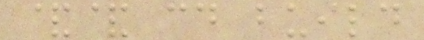&& cd build
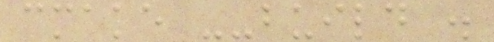cmake --build .
